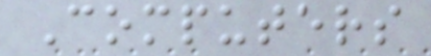Computers
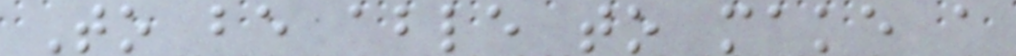To be able to make a
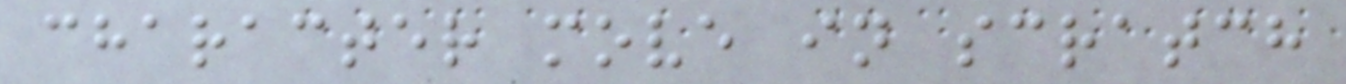character move in scratch
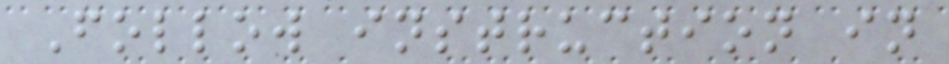Follow instruction in
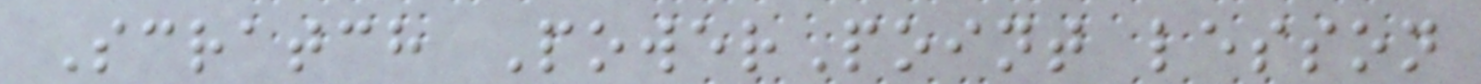Scratch PowerPoint lesson
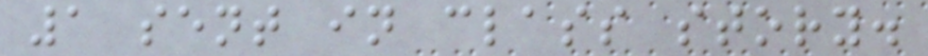1 sent in class story.
